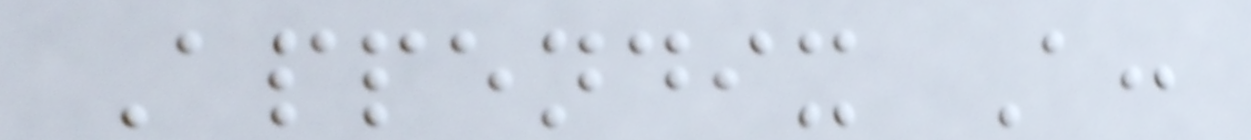Appendix A:
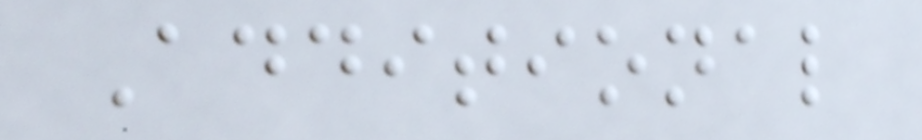Additional
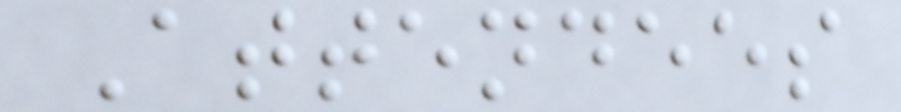Attendees
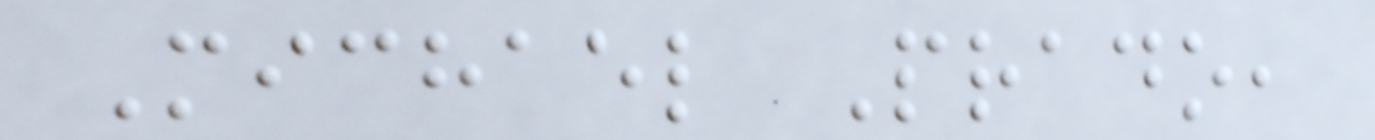Michael Prado,
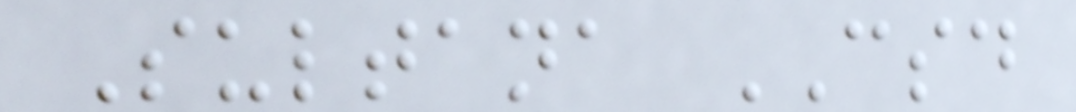Sultana CSD
